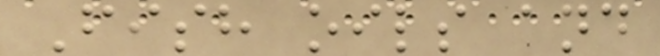Fish oils and
